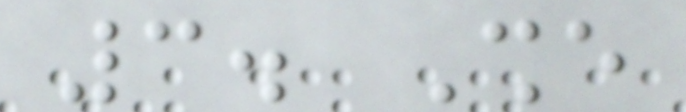3. She
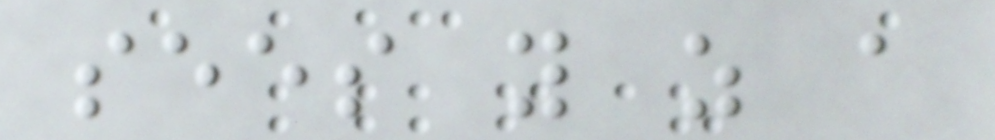sees you as a
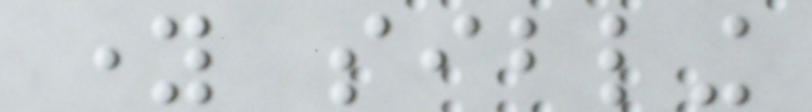young sibling
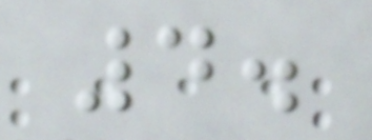4.
